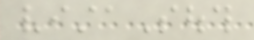vistaSouth
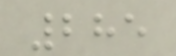285
